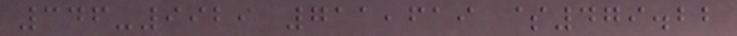346-9929 711,619 $479.22
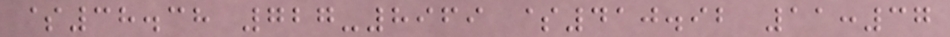$38.38 727-8969 $410.92 11:37
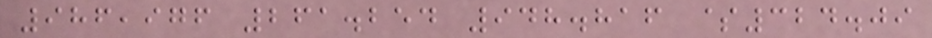986,976 261.254 948.816 $324.09
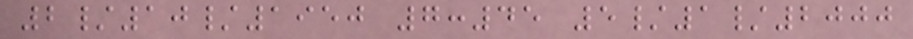2/10/1950 7:45 5/1/2000
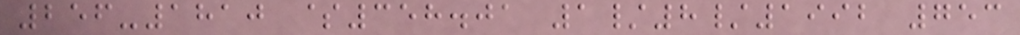256-1810 $358.01 1/8/1992 753
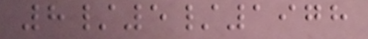8/5/1978
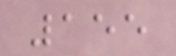155
